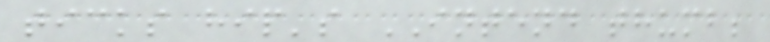ticks hip's INTEND thumb;
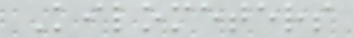Kilometers
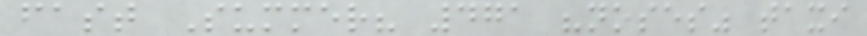fast Summer? 471 "noses" taxi
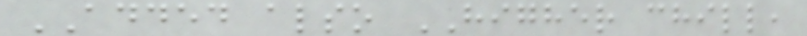ADDED also HIGHER chill,
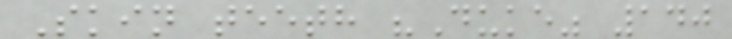Skin teeth "Duke" 140
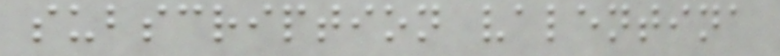subscription valentina
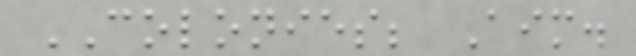COLONIES; Aim.
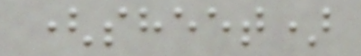(sheet)
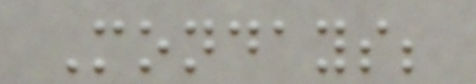Mondays;
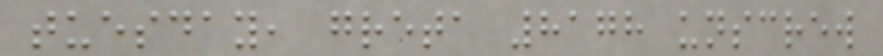tuesday, greta 8178 unscrew
